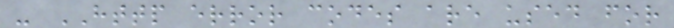- HTTP error codes are used for
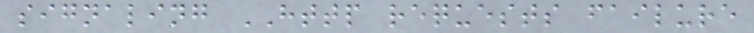signaling HTTP requests failure
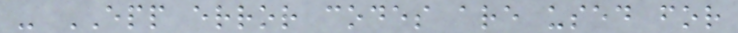- EPP error codes are used for
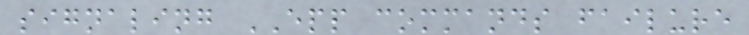signaling EPP commands failure
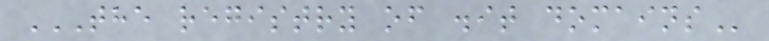THE REGISTRY OF .IT DOMAINS
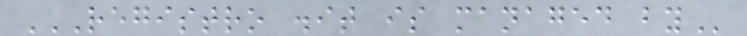REGISTRO .IT IS MANAGED BY
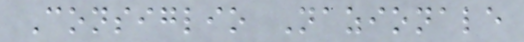Consiglio Nazionale
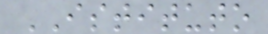ISTITUTO
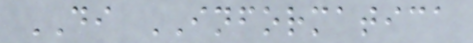DI INFORMATICA
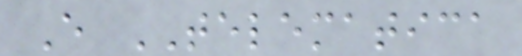E TELEMATICA
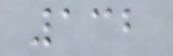132
